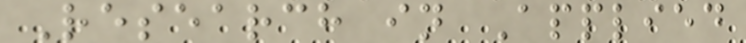Research in Applied
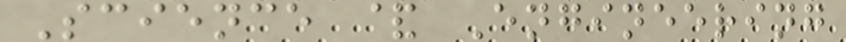Science & Engineering
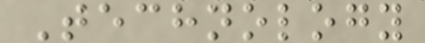Technology
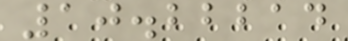10.22214
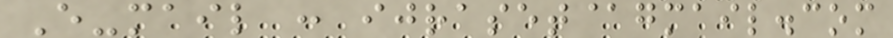E-mail : ijraset@gmail.com
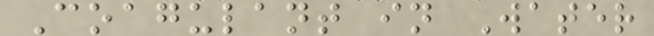Coagulant in Water
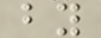by
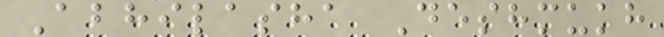Abhilasha Deshmukh
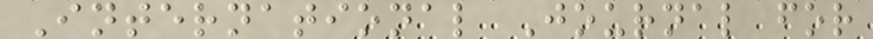International Journal for
